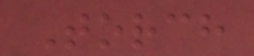Torch
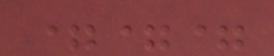===
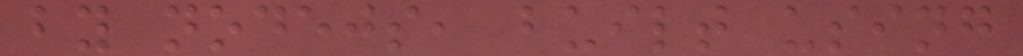by nodejs, built using
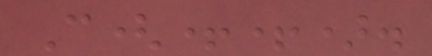C(++).
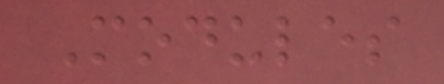Modules
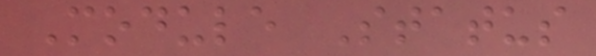Module Status
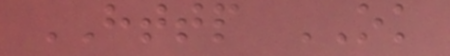HTTP OK
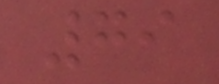79
